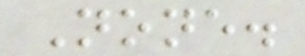None.
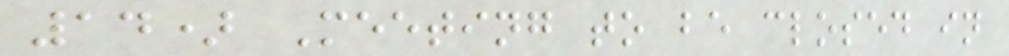14) Meeting to be closed in
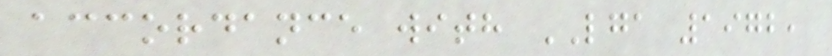accordance with LGA 1972,
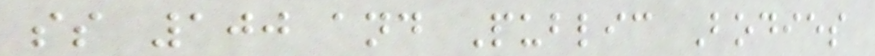ss 100 and Public Bodies
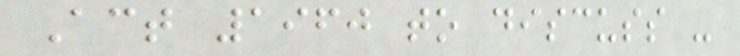Act 1960 to discuss -
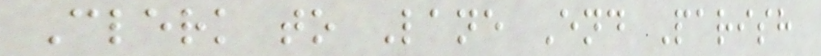Clerk to Lane End Parish
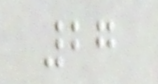27
